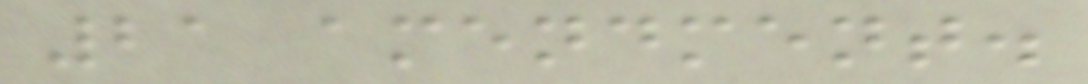21 amendment.
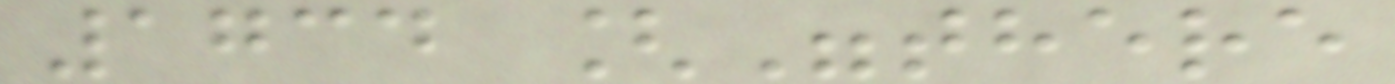1734 ["there
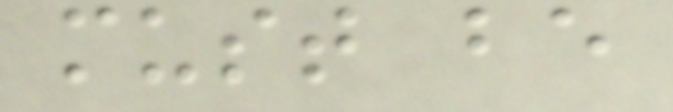must be
